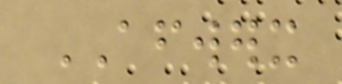AFWERX
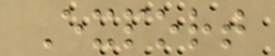Export
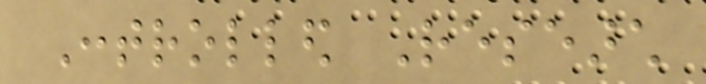Controlled Research
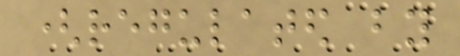(regulated by
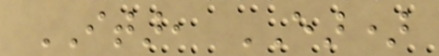ITAR, EAR)
